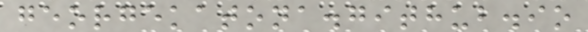georgekatona.github.io
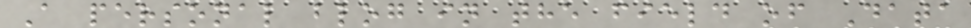A personal blog in the field of Data
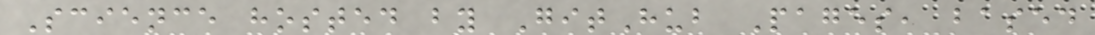Science hosted by GitHub Pages, based
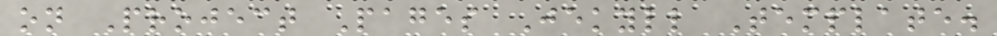on Project Pages Jekyll Template.
